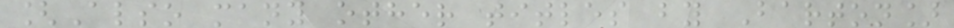[Also many other titles by Barton]
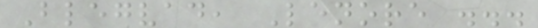Blegvad, Lenore ...
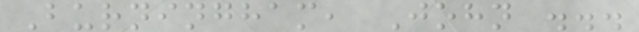Burningham, John ...
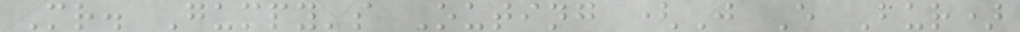Mr. Gumpy's Outing (J E Bur)
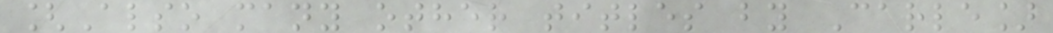[Also many other titles by Carle]
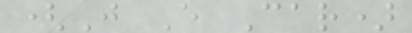(J E Car)
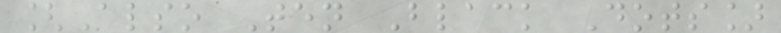[Also Ten Black Dots]
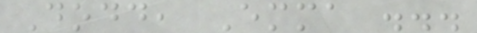Dodd, Emma ...
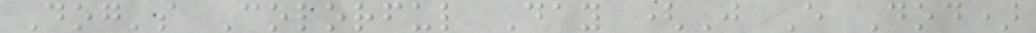Dog's Colorful Day (J E Dod)
